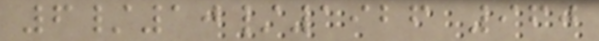6/10/1926 960
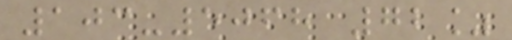103-5068 72%
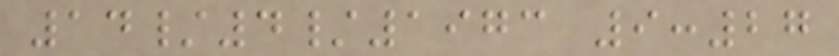14/4/1973 9:27
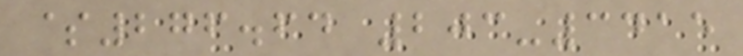$276.64 203-3415
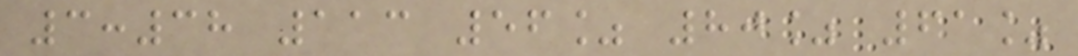3:38 113 56% 80% 61%
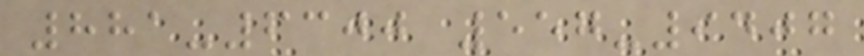881-6300 557-9407
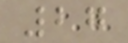27
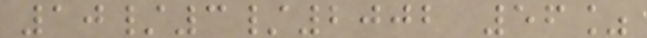10/3/2002 56%
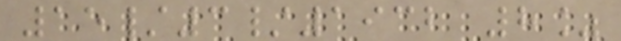15/3/1932 8%
